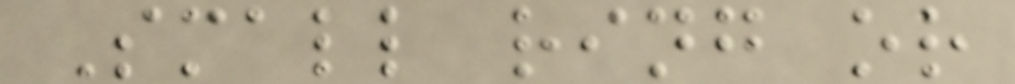Small ring or
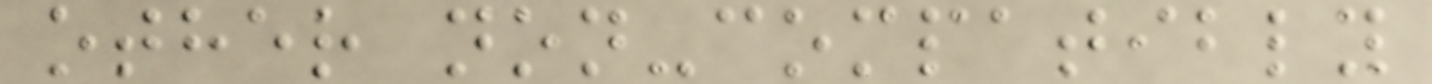other non-compatibly
